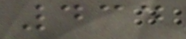434
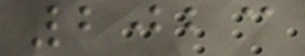2023
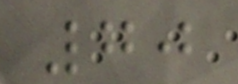70
